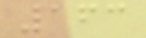163
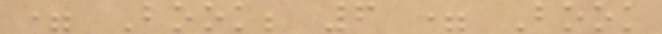= Book; 6 = Book
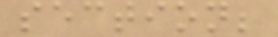section;
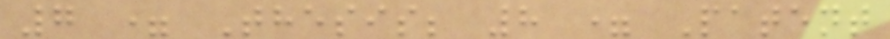7 = Thesis; 8 = Patent
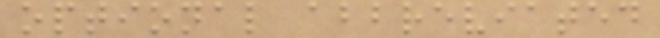optional abbreviated
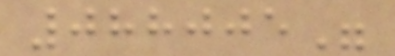088005"
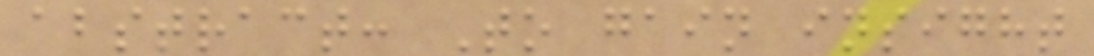abstract: To gain insight
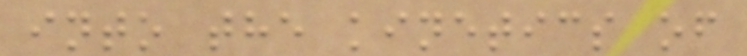into the kinetics of
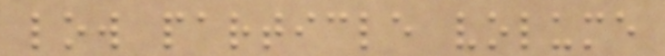low particle volume
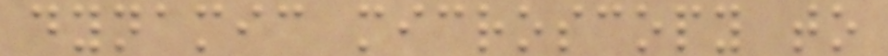dynamic microscopy to
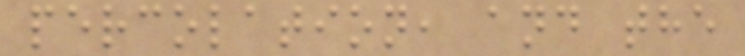percolation, and the
